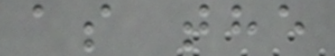as the
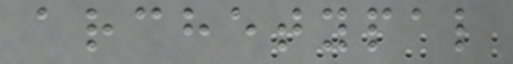archetypal
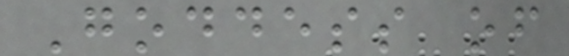Goddess of
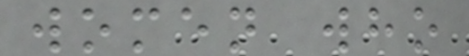women who
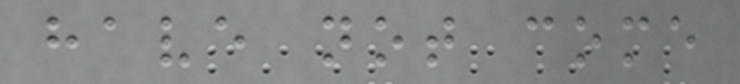have not come
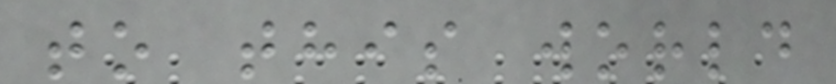to this world
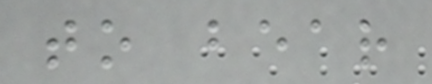to bear
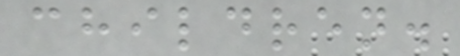children.
